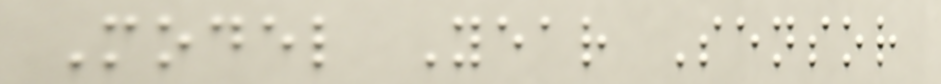Model Year Sensor
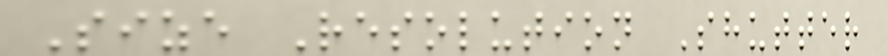Size Resolution Shutter
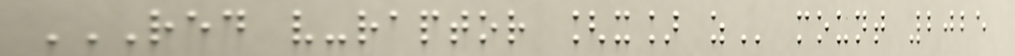RED V-RAPTOR [X] Z mount 2025
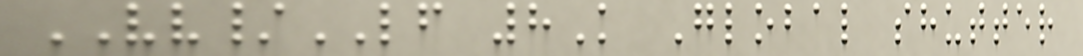VV/LF 8K Global shutter
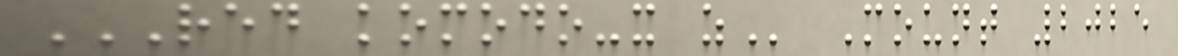RED KOMODO-X Z Mount 2025
